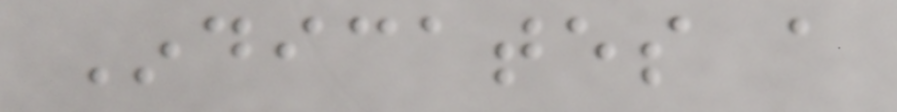Indicates a
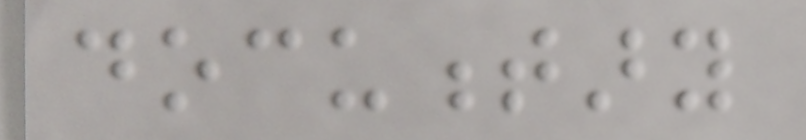documentary
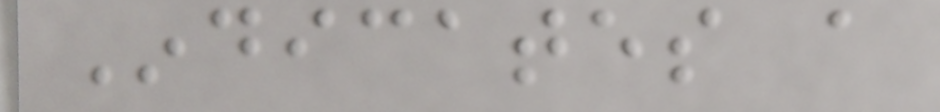Indicates a
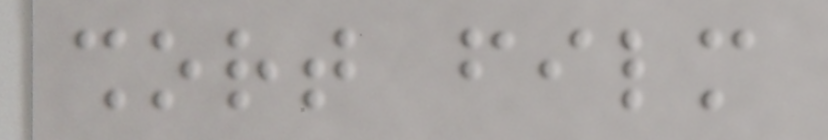short film
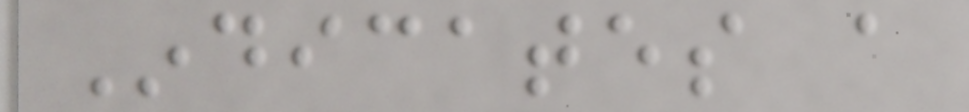Indicates a
